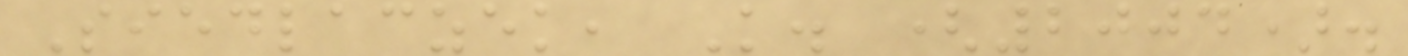Siedlaczek, K. (2004).
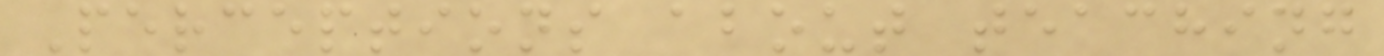Perceptions about teaching
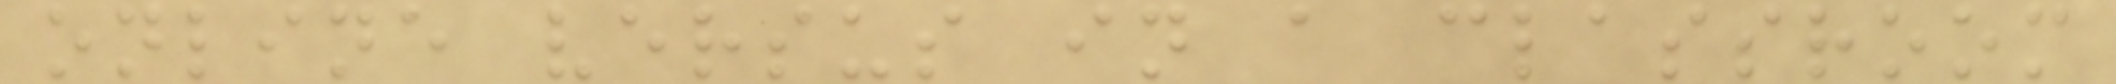online versus in a classroom
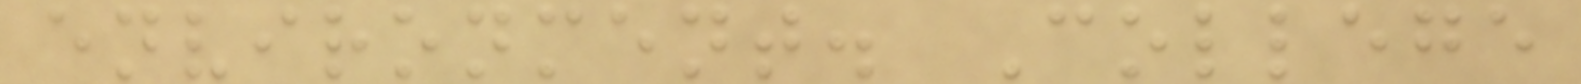environment. College
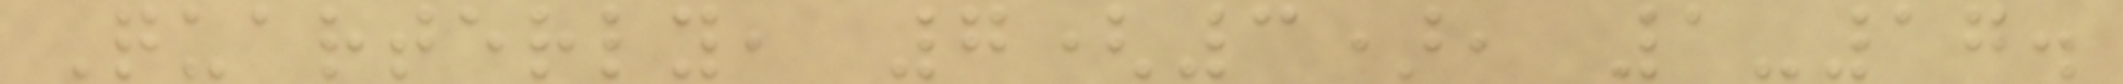Quarterly, 7(3), 1-17.
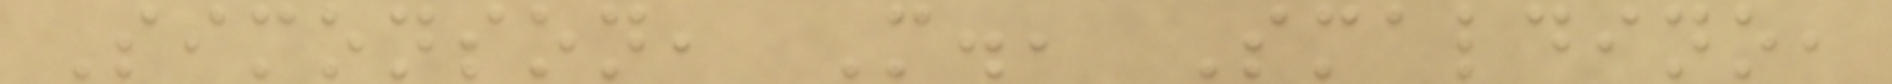Simonson, M., Smaldino,
